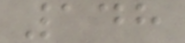148
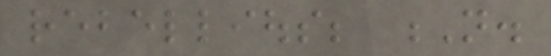rebellious; N.
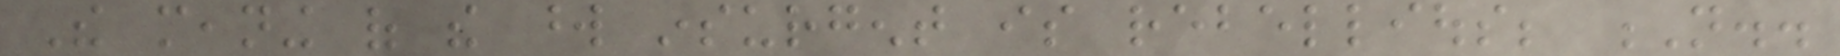The meaning of the word insurgent is rebellious; N..
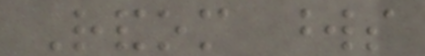Random words
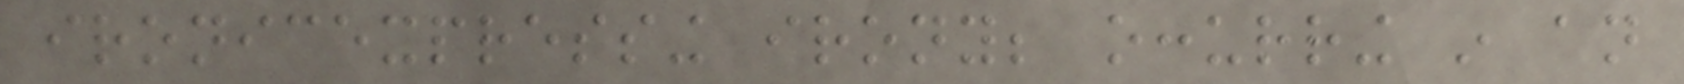ironicexpressing irony; occurring in an
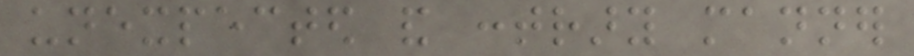unexpected and contrary manner
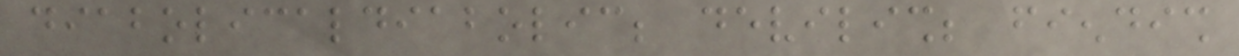diabolicaldiabolic; devilish; fiendish
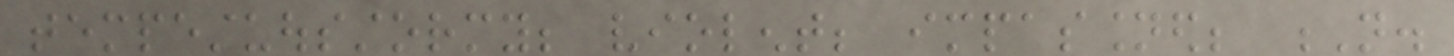tempestuousstormy; violent; impassioned; N.
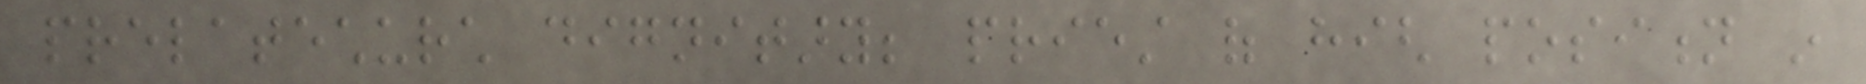prelatechurch dignitary; priest of high position in
